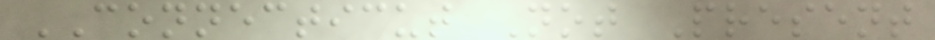CONNECTICUT Not Present
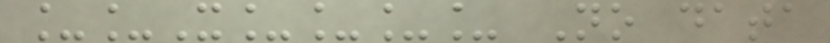__X____ No data
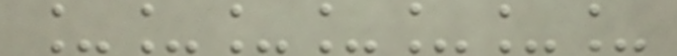_______
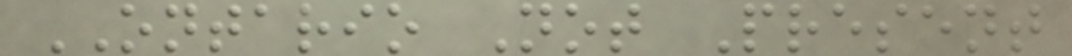ONTARIO Not Present
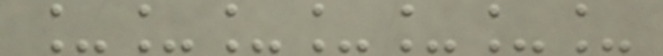_______
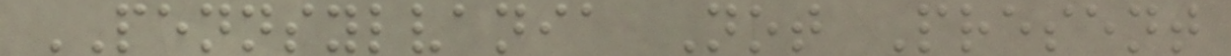PENNSYLVANIA Not Present
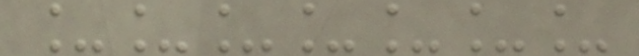_______
